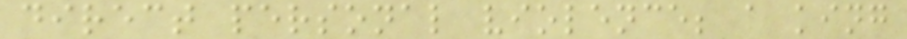direct personal violence; a king
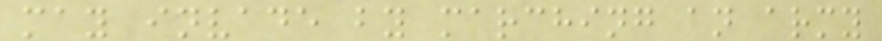may invade by marching an army
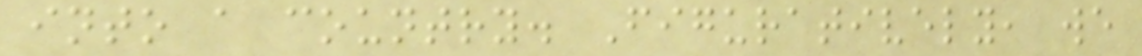into a country. Figuratively, we
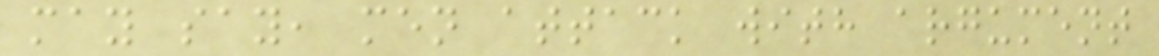may say, men attack with argument
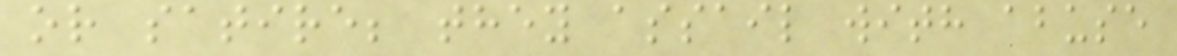or satire; they assail with abuse
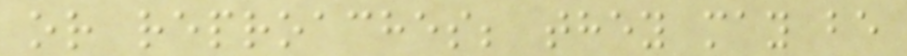or reproaches; they may be
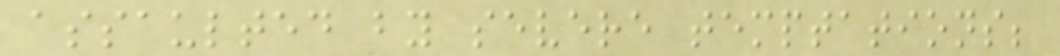assaulted by severe temptations;
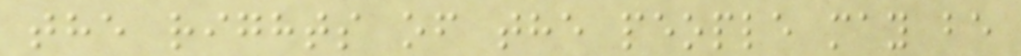the rights of the people may be
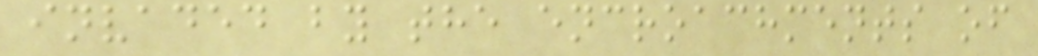invaded by the encroachments of
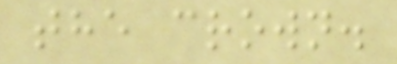the crown.
